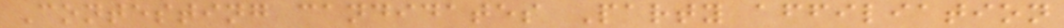Contesting candidates Party affiliation
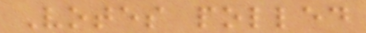Votes polled
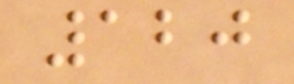120
